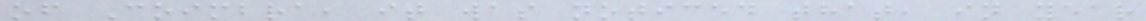of Coimbra, it was noticed that, in year
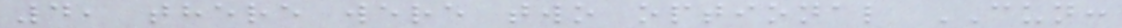4, there were two optional CUN:
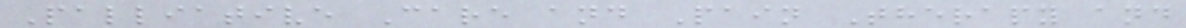Palliative Care and Pain Therapy and
